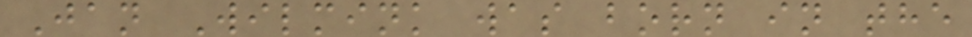Jan Wilmink was born in the
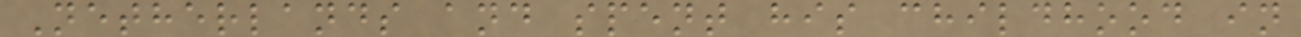Netherlands and spent his childhood in
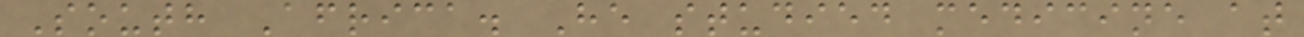South Africa. He studied medicine at
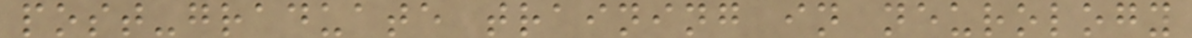post-graduate training in neurology
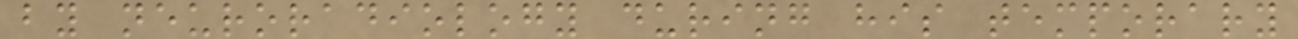by neuroradiology during his temporary
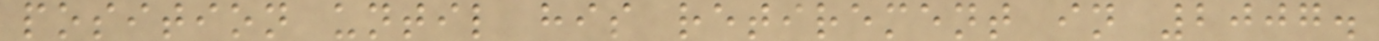position until his retirement in 2007.
